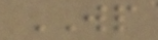WP
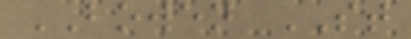BOWEN ST
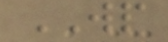WP
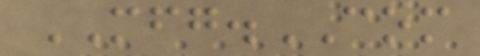MFG.COM
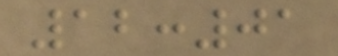12:01
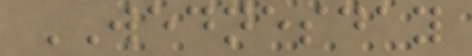WEDNESDAY
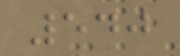540
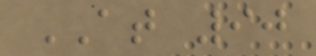AT 90
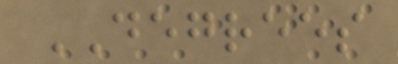DEGREES
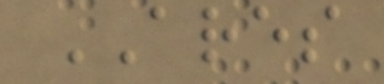ARES
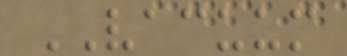VACUUM
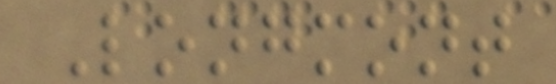Longmont
